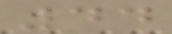44
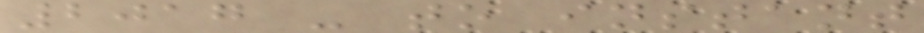2017 - to instant
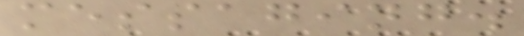messaging.
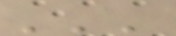'''
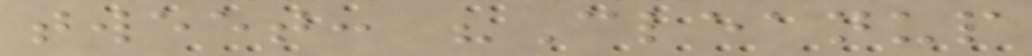tweet: "Cleanup
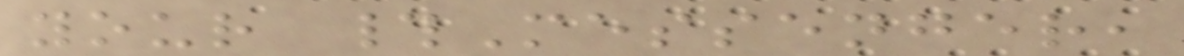your #Messenger,
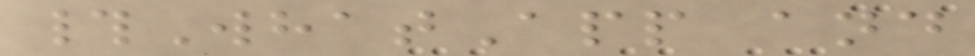#WhatApp and
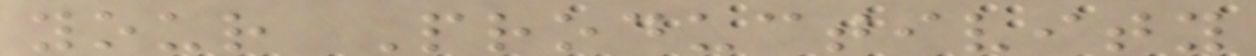your Productivity
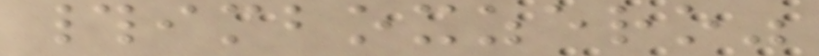#imboxzero"
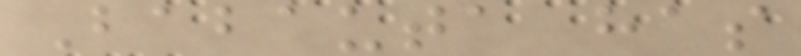Babauta has
